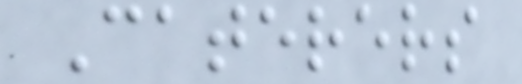Caterers
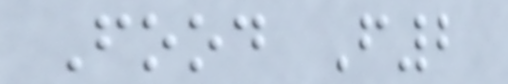Food F2
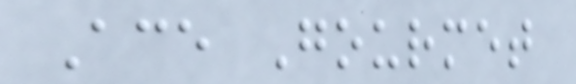Ace Gourmet
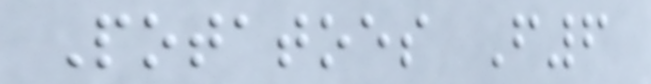Potatoes F6
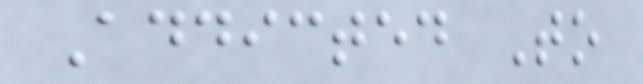Addicted To
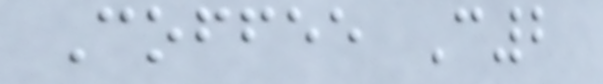Coffee C2
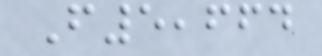F5,664
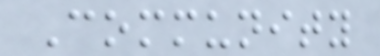Community
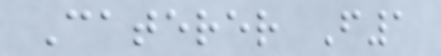Caterer F1
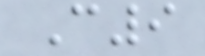C9
